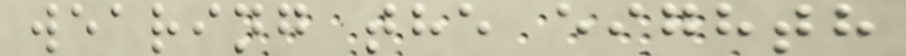wearing the eighth
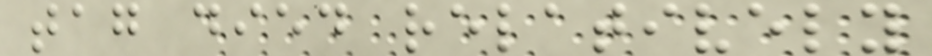tag died relatively
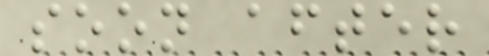soon after
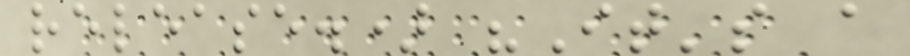release.) "It's a
